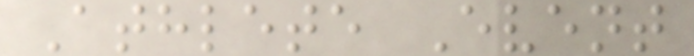Athlete Event
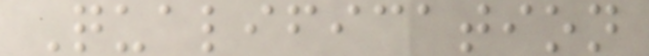Qualification
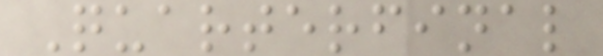Quarterfinal
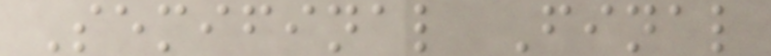Semifinal Final
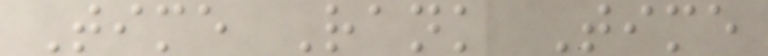Time Rank Time
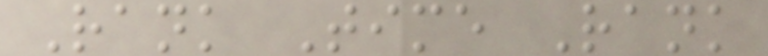Rank Time Rank
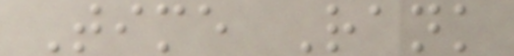Time Rank
